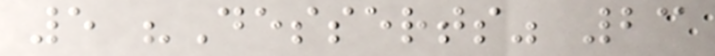5 "Desserts" 23
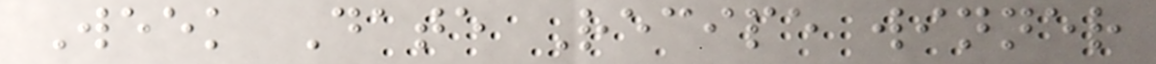Week Date Recipe winner
